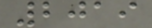2019
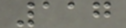117
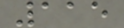115
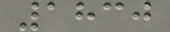1830
